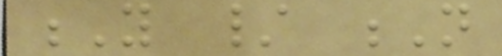Y / N
